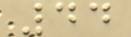44
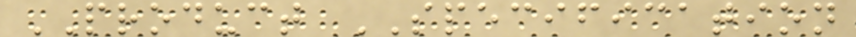PRODUCT SPECIFICATION
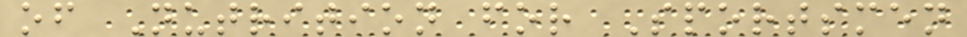of Nutrition for Sportsmen
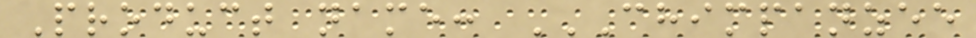Product name: CHIMPANZEE
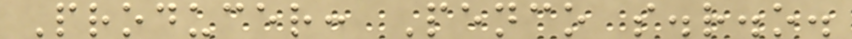Producer: Penco s.r.o.
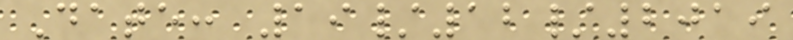Date: 19/12/2019
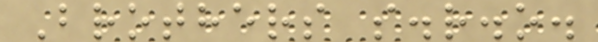Brothers s.r.o.
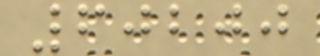60200
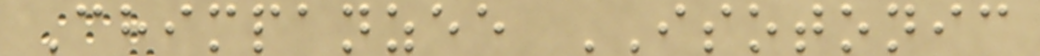Chimpanzee ISOTONIC
